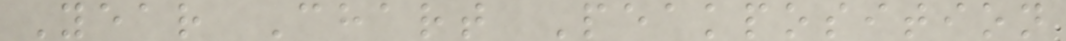Year Chart Peakposition
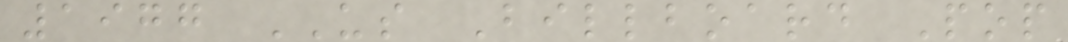1977 US Billboard Pop
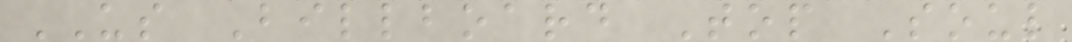US Billboard Top Soul
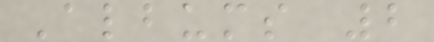Albums 2
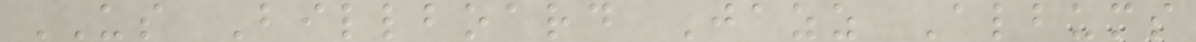US Billboard Jazz Albums
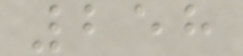258
